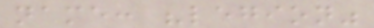name: "legion"
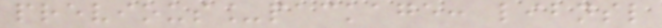previous_package: libnsl
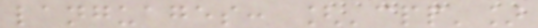languages: ['cpp']
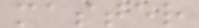master
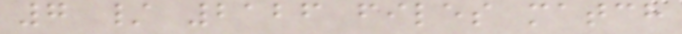7 / 2126 files match
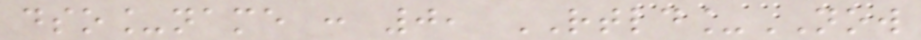dso_name : 0, RTLD_NOW
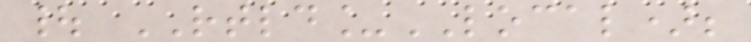| RTLD_LOCAL);
